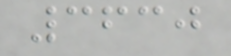3630
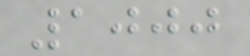1000
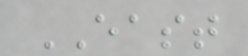EAST
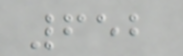652
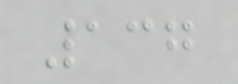137
